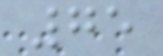75
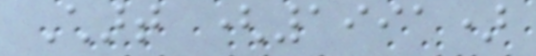Chart (1991)
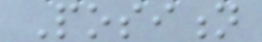Position
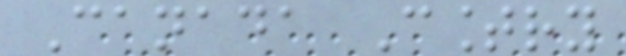Canada Country
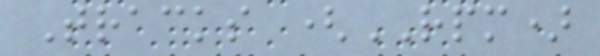Tracks (RPM)
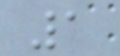1
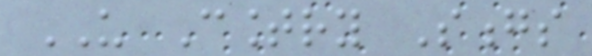US Country Songs
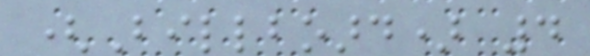(Billboard) 4
